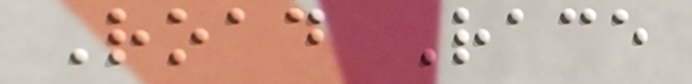Road Race
